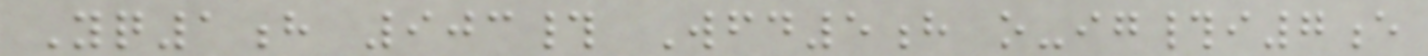Yq1h 903# Wfd5h o-ig#i7e
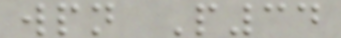wpn P34
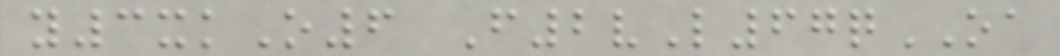y3xkO6 F2vL67qOA
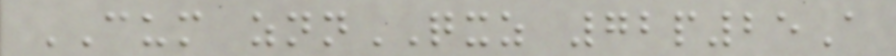CUM znnQXZ 72p25A
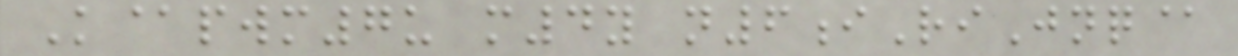K@pwm7u m4y n6iRiJnq@
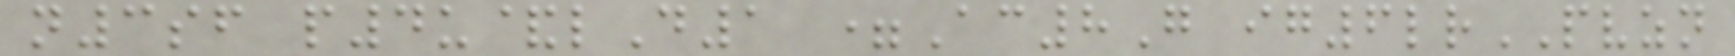n3sf p4u&lD1 =Ac8G ig6lrPVZN
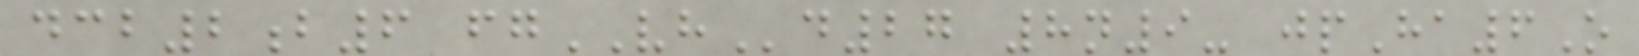dcb2b6 fgVHd27 8n9- jpHa6O
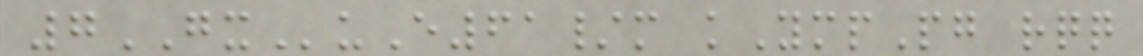7GXuE61/m kYmpPg rqq
